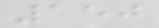150
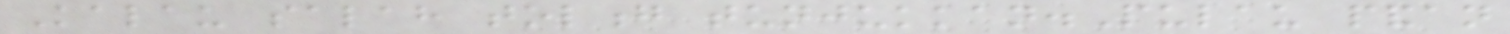Kalau salah tolong tunjukkan.Pulau pandan
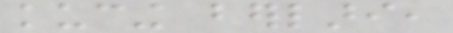kucing berlari,
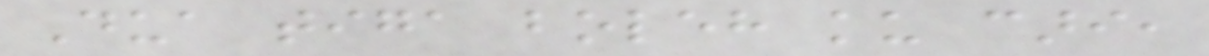Dua tiga boleh ku cari,
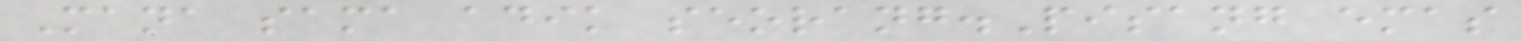Mana sama adik seorang.Pisang emas
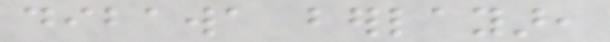dibawa berlayar,
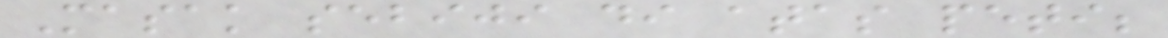Masak sebiji di atas peti;
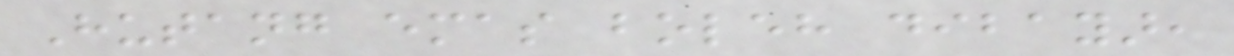Hutang emas boleh dibayar,
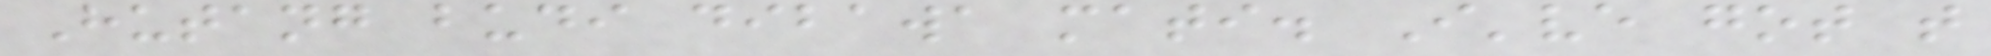Hutang budi dibawa mati. I've got that
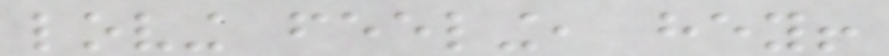loving feeling, hey!
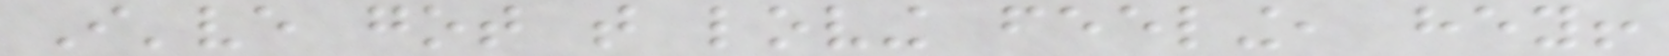I've got that loving feeling, hey!
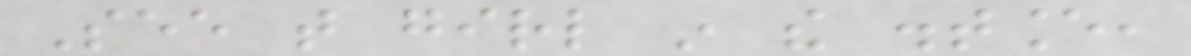See that girl in the distance,
